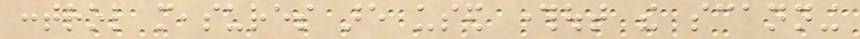control measures are used throughout the scanning
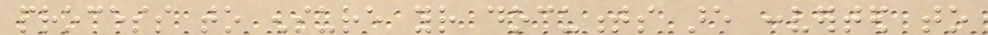process to ensure your documents are converted to
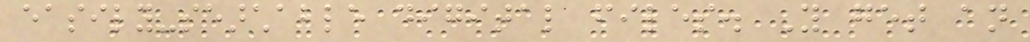easily-searchable digital files. You get an
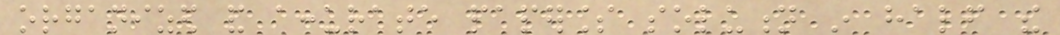organized and accurate paperless solution in half the
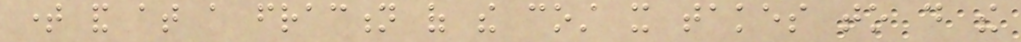time and at a fraction of the cost it takes to do the
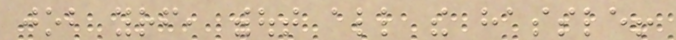job yourself, without all the hassle!
